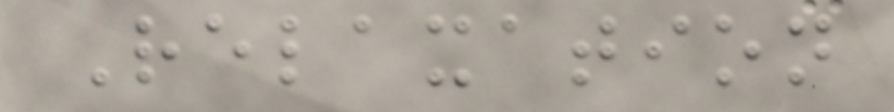Relaxation
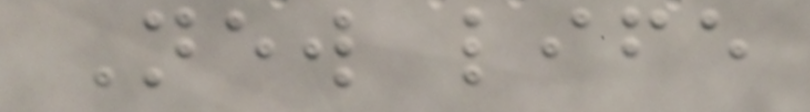New life
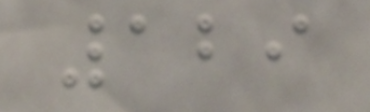129
